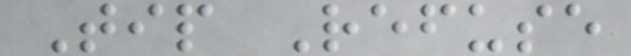Tip Refuse
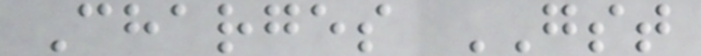Charges GST
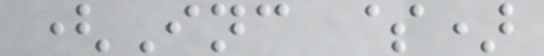(Inc $)
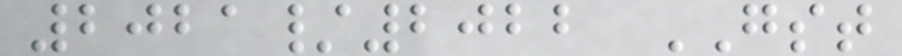2021/2022 GST
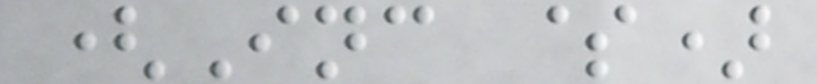(Inc $)
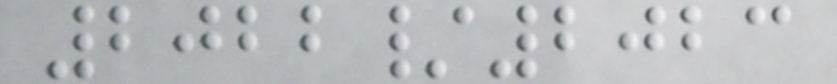2022/2023
